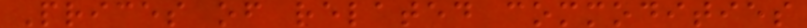Prices of related commodities
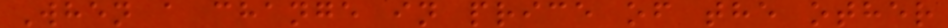When a change in price of the other
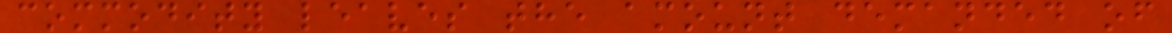commodity leaves the amount demanded of
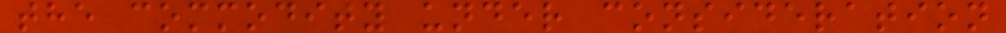the commodity under consideration
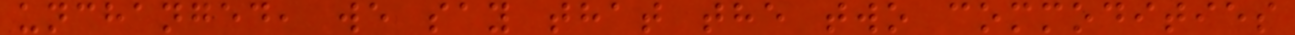unchanged, we say that the two commodities
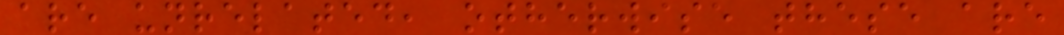are unrelated, otherwise these are
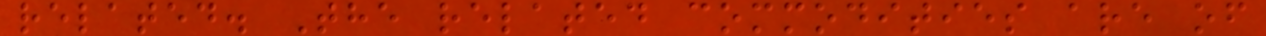related. The related commodities are of
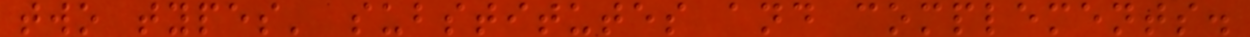two types' substitutes and complements.
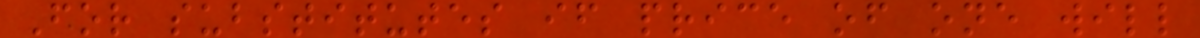For substitutes if price of one will
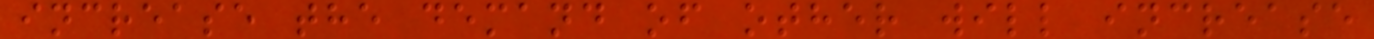increase the demand of other will increase
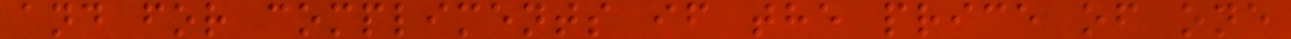and for compliments if the price of one
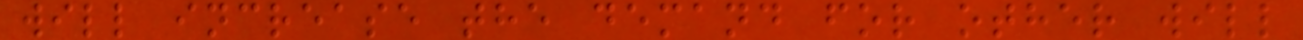will increase the demand for other will
